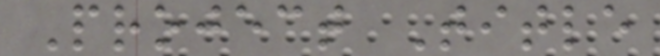Project Title
